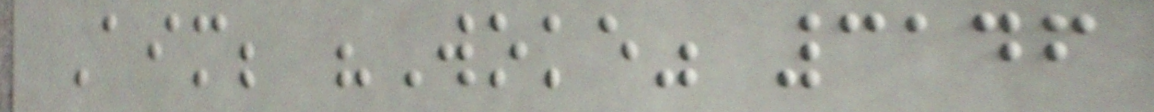Aim; "Woke" 3146
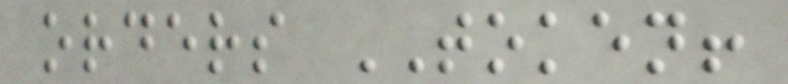orders TOKEN!
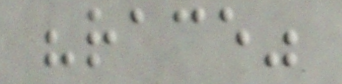"race"
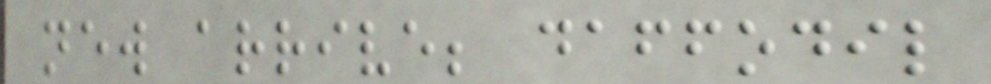new arrive; daffodil
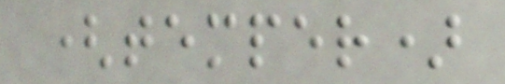(temper)
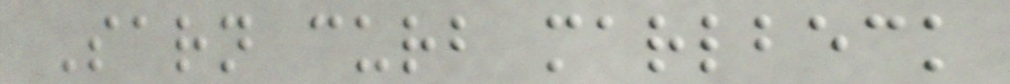Sarn curb marlbeck
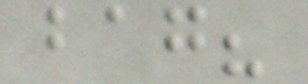bag?
